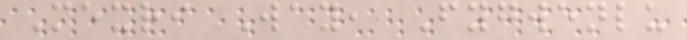Mexri Way, Fygwenlu
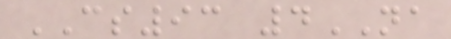CS93 4NA
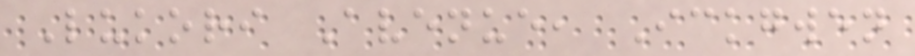Lukori Avenue, Ickgwen
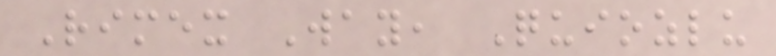Rimex Way, Quiozlu
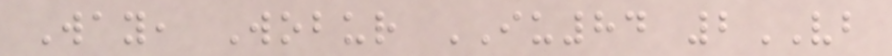Way, Wobur IU84 2VB
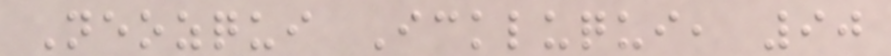Neozqui Ickluqui, 90
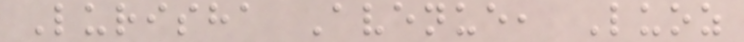Lurisha Avenue, Luoz
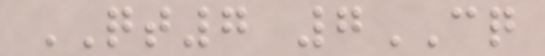QT7 7CQ
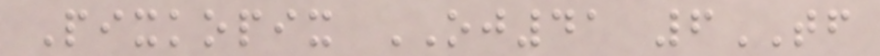Pixkopix OJ41 6TF
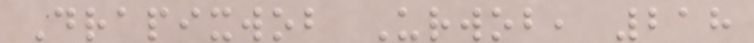Drapixwob Urwob, 218
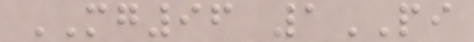MG96 1PI
